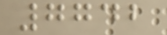7742
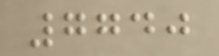7740
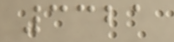3321
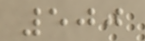500
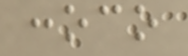conoco
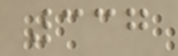337
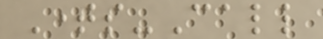Times-Call
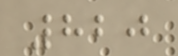820
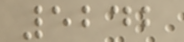5242
